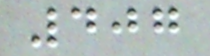407
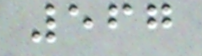567
